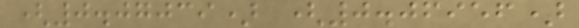(0.07039) (0.06956)
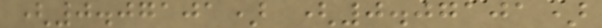(0.07101) (0.07101)
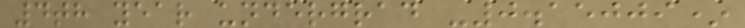4th year undergrad -0.15009*
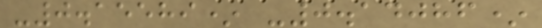-0.15589* -0.14086*
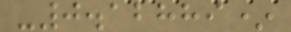-0.12889*
